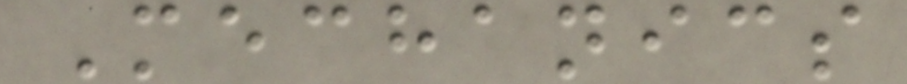Mechanics
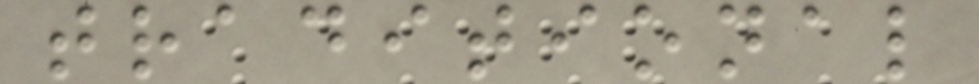traditional
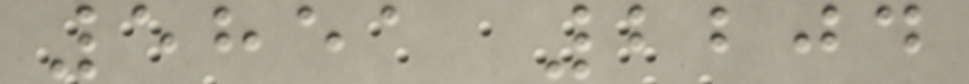5851 2204
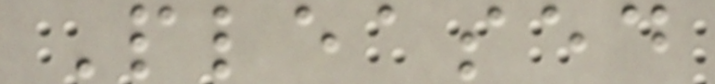Pleased
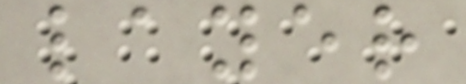layer
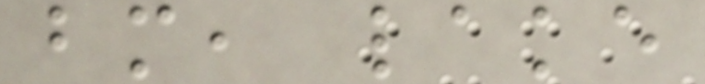bm, lake
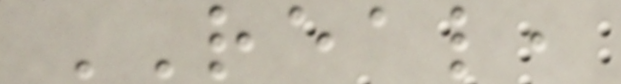REAL,
